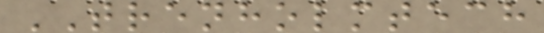TRENHOLMTECH
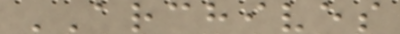ARCHIVES
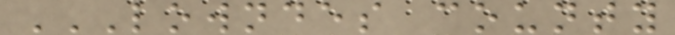LOWNDES COUNTY
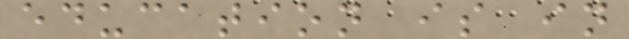education is in
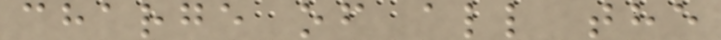charge of all the
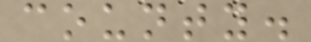county.
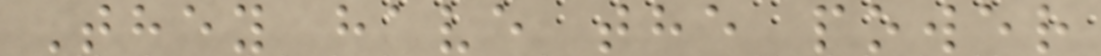They have the power
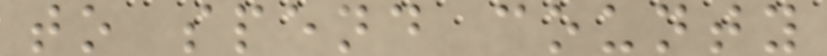to spend county
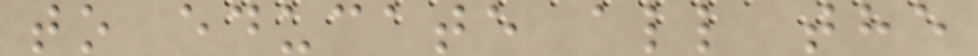to educate all the
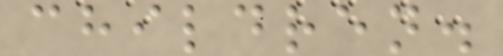children.
